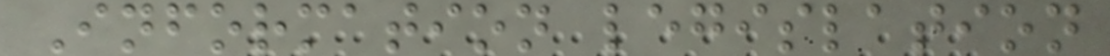Information legislation
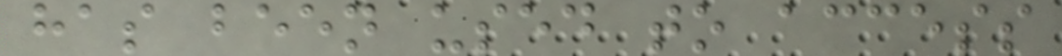has been used to access
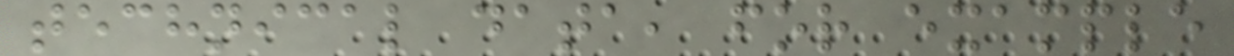technical data, for example
